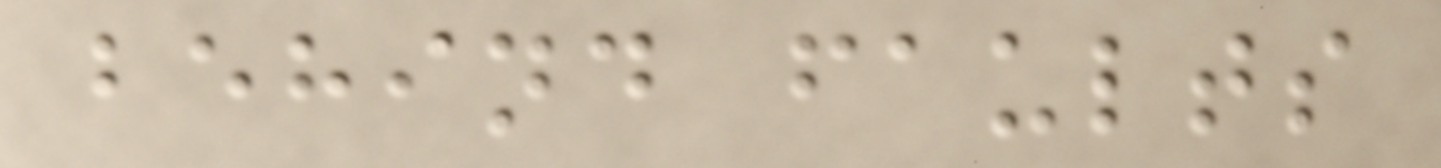behind faults
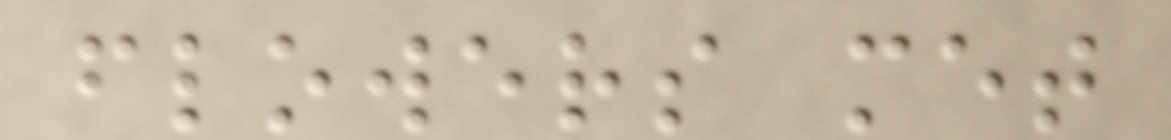flowers met
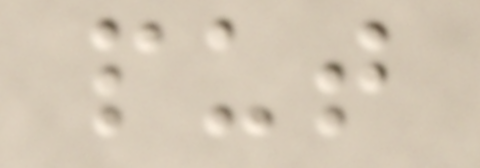put
